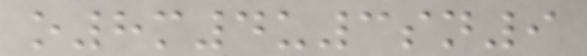o8m4u3sn9
